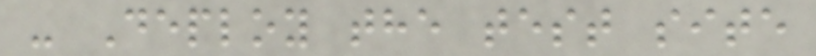- Deploy the test site
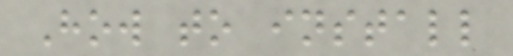How to install
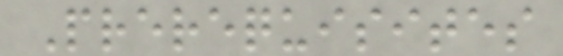Prerequisites
